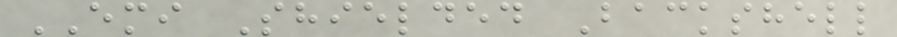EMI Shielded Backshell
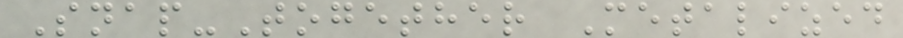Snap-Together Metalized
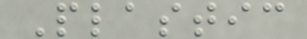Plastic
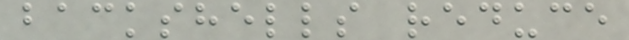backshells reduce
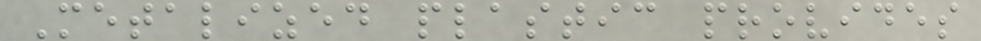Metalized plastic provides
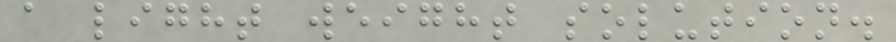a light weight solution.
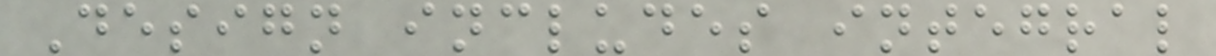Design includes integral
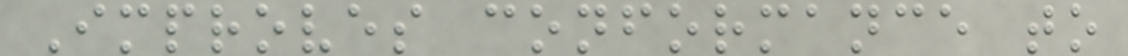Improves conformance to
